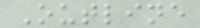Outline
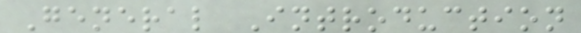General Introduction
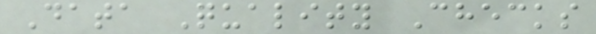Data Quality Checks
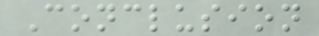Conclusion
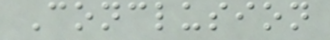Conclusion
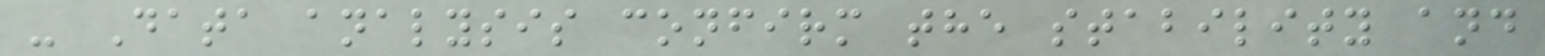- Data analysis confirm the stability and
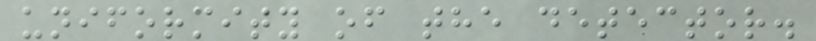uniformity of the detector.
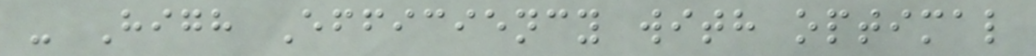- High Efficiency with optimal
